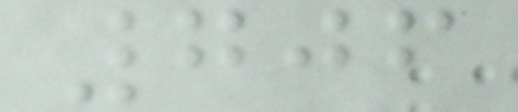706
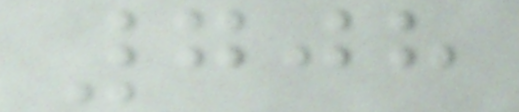708
